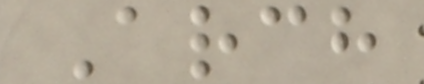Arch
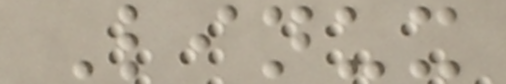Linux
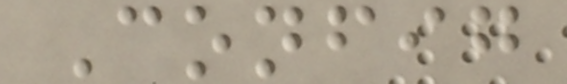Config
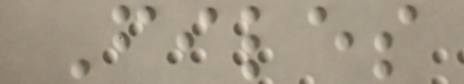Files
